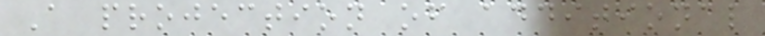A projection of additional
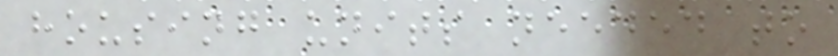housing units needed to
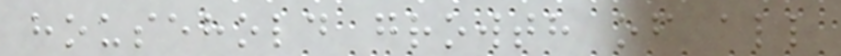household growth of all
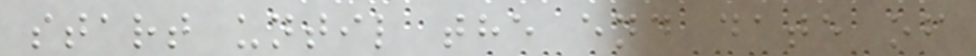start until the end date of
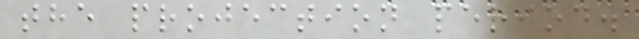the projection period.
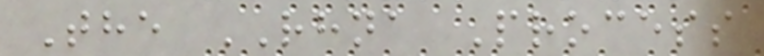The RHNA Process
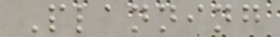Planning
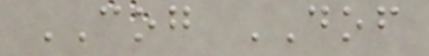COG DOF
